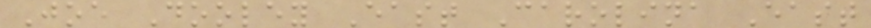Joe Dooley East Carolina East
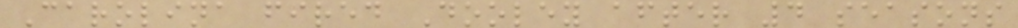Carolina fired Dooley after 4 seasons
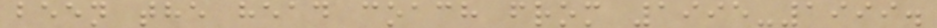been the head coach from 1995-1999.
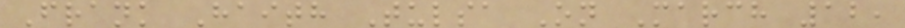Frank Haith Tulsa On March 12,
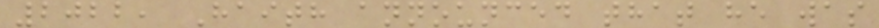2022, Haith announced that he was
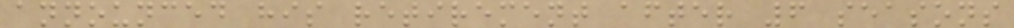announced his retirement after 6 seasons
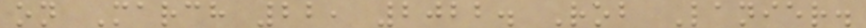on March 22, 2022. Rob Lanier.
